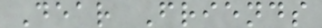Dear Friends
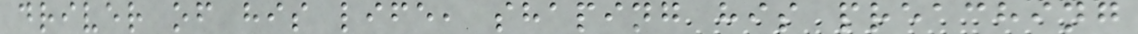driver of his life, shaping his preaching
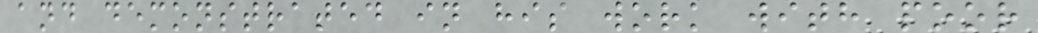and demonstrated in his work with poor
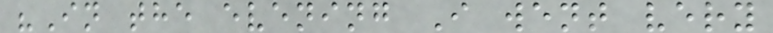"In the evening I went very
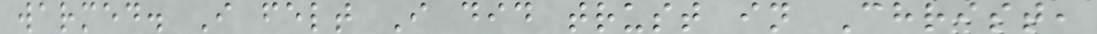warmed. I felt I did trust in Christ,
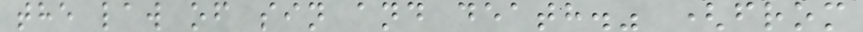the law of sin and death." (from
